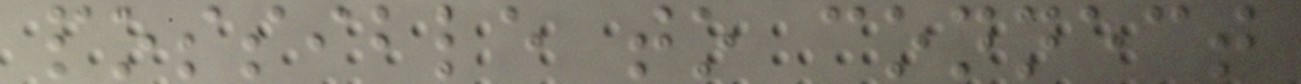possible to connect
